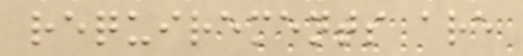requirements are
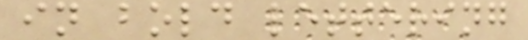in bold lettering
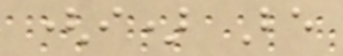(i) Be
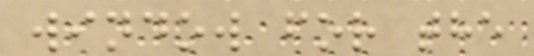window for the
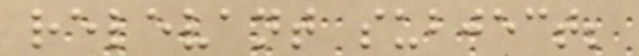relevant subject;
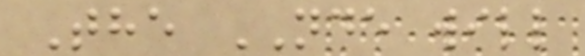The NDE will
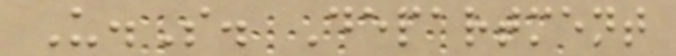U.S. Department
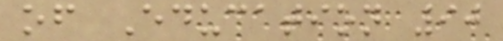of Education 90
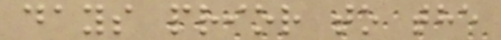days prior to the
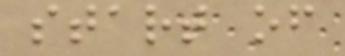start of
